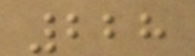228
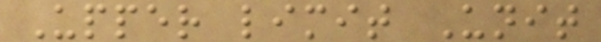Upper limit Unit
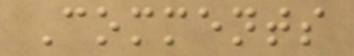Comments
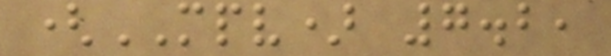(MPV) 7.2,
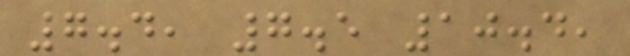7.4, 7.5 10.4,
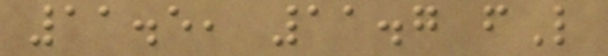11.5, 11.7 fL
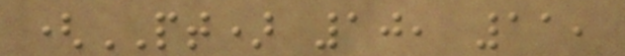(PT) 10, 11,
